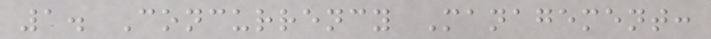1. Concurrency Management:
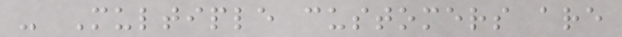- Multiple customers are
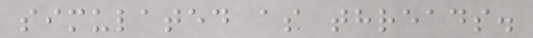simulated as threads.
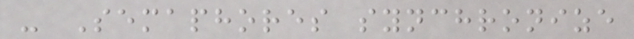- Semaphores synchronize
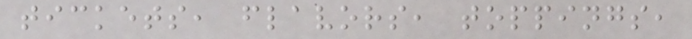tickets, flavors, toppings,
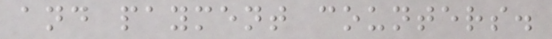and payment counters.
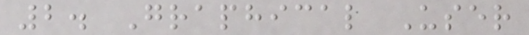2. Graphical User
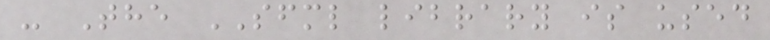- The SFML library is used
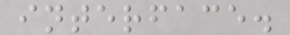interface.
